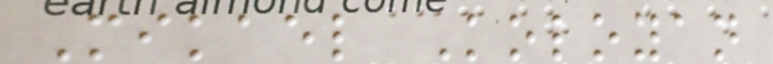Mikael Koloyan
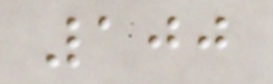100
